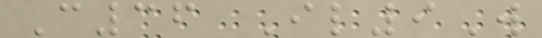C36 Il9W
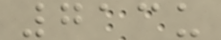713u
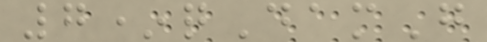7*qDamG
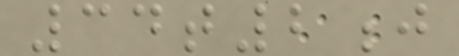34t2j
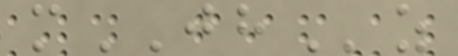mJHz
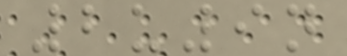2u9n
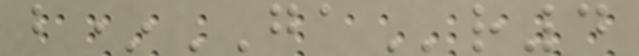b*GAr4
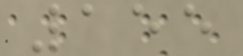155
